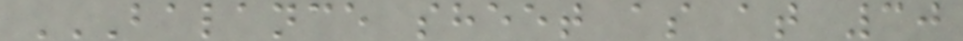BALANCE SHEET AS AT 30
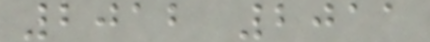2012 2011
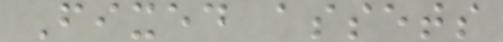Fixed assets
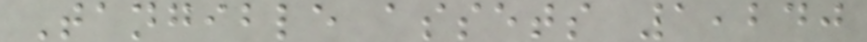Tangible assets 1,240
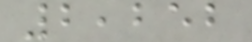2,252
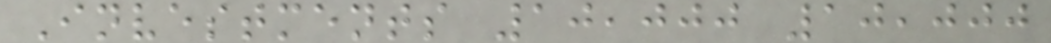Investments 10,000 10,000
